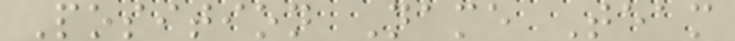Position Name Team
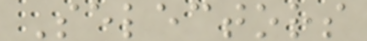Selectors
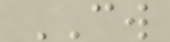CW
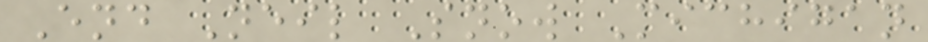End Neil Snow Michigan
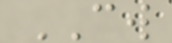CW
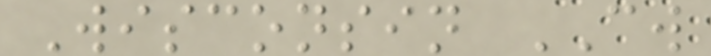Wisconsin CW
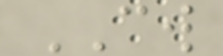CW
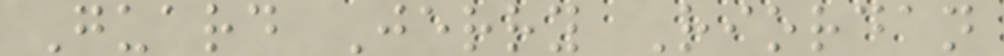Guard Jerry Riordan
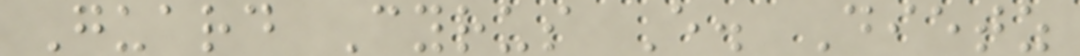Guard Cyrus E. Dietz
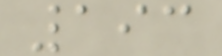193
